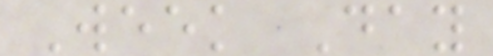Week Day
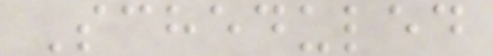Scheduled
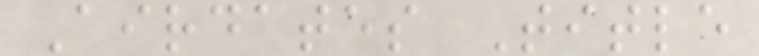Airdates Title
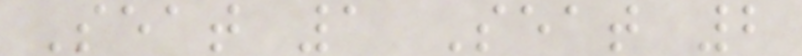Seat 1 Seat 2
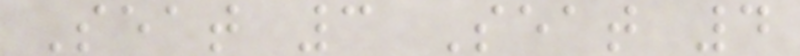Seat 3 Seat 4
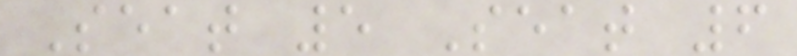Seat 5 Seat 6
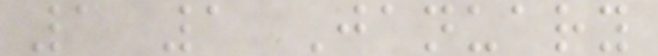1 1 January
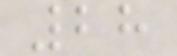28
